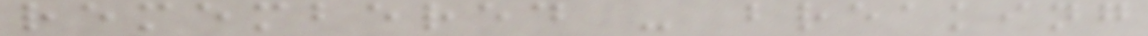remembered - breaking
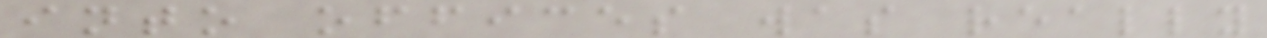into offices was really
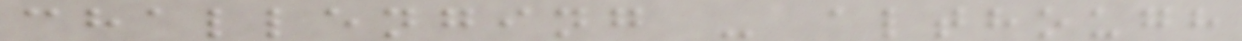challenging - although
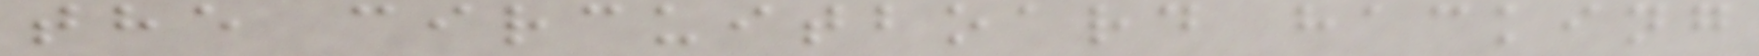the circuitboard hacking
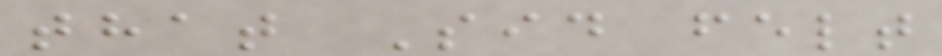that Sid felt
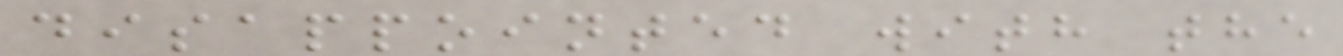disappointed with the
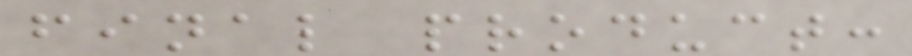final product:
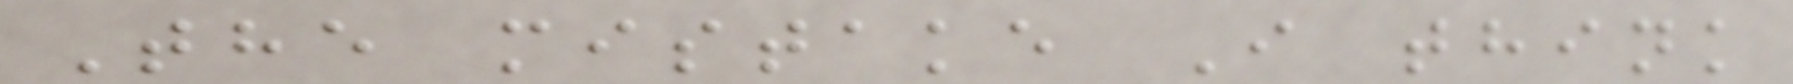The mistake I think
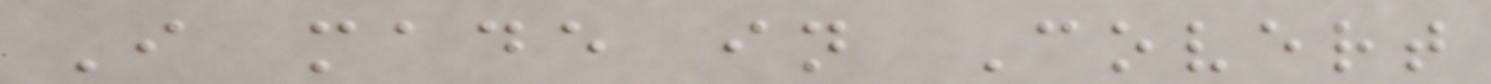I made in Covert
